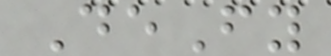DeFy
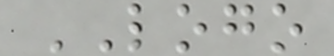LOGO
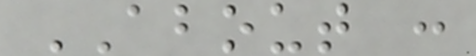ABOUT :
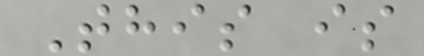This is
